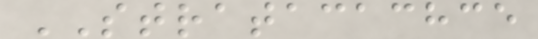STRATACACHCE
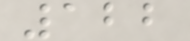122
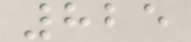825
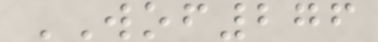WOF276
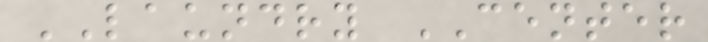LAUNDRY CENTER
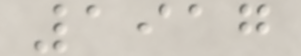1917
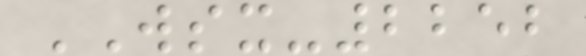WSX-2252
